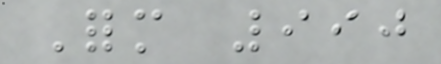Form 990
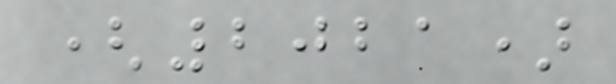(2021)
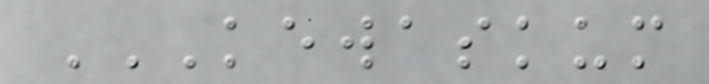KEWASKUM
